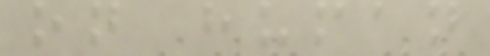on human
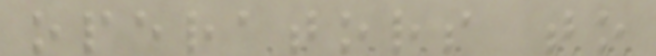operators to
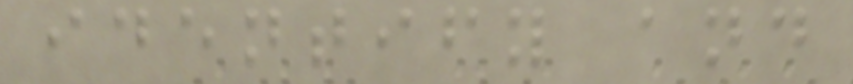identify and
